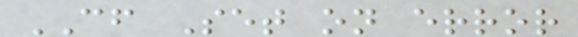CF Set on error
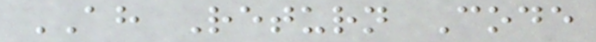AH Return Code
